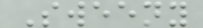Sweeny
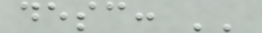desc: ''
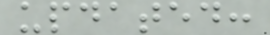updated:
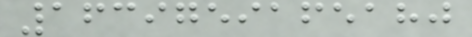1639759165180
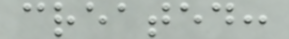created:
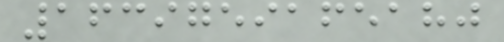1639759165180
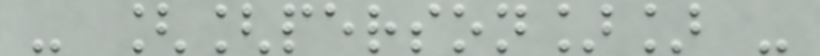- [[person]] -
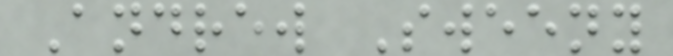Andrew Sweeny
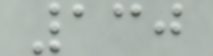130
